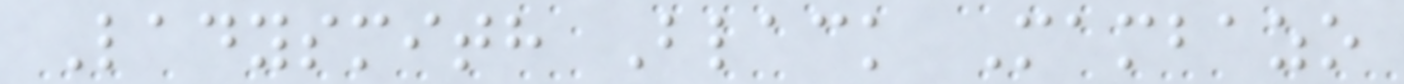Ladysmith Black Mambazo
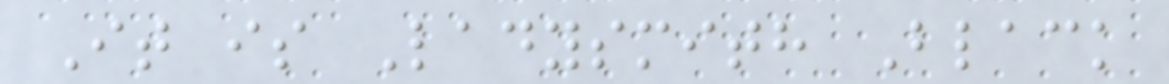It is Ladysmith Black
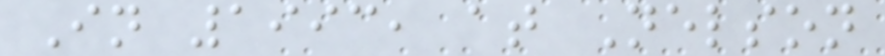In 1993, at Nelson
